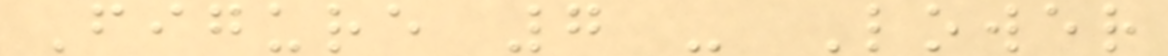Figure 7 - Lower
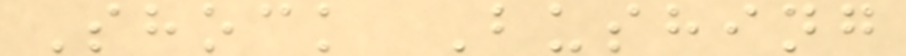Shock Bushing
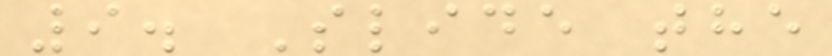9. Slide the
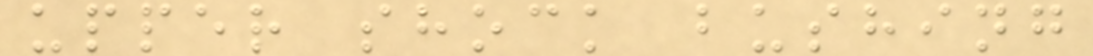upper shock bushing
